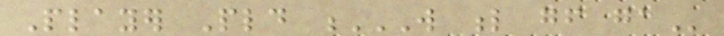Player Pld W L GF GA
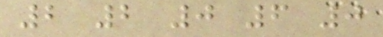2 2 0 6 0
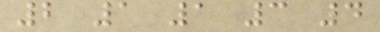2 1 1 3 4
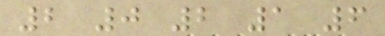2 0 2 1 6
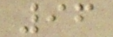96
